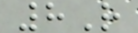8R
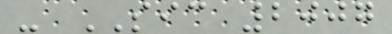- SIC 2007
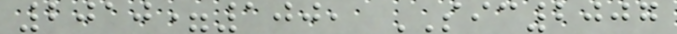2010=100, SIC2007
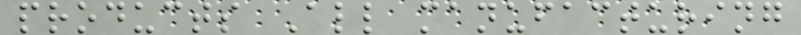products All manufacturing
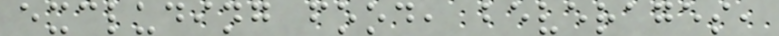excluding food, beverages,
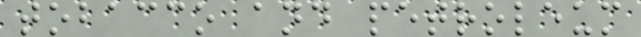tobacco and petroleum
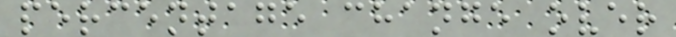percentage change over
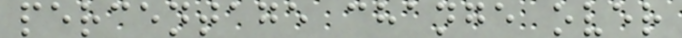percentage change over
